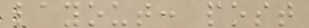layout: post
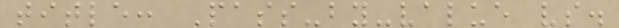title: Pass-by-value vs.
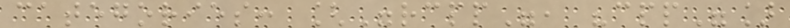categories: ["rcpp", "cpp"]
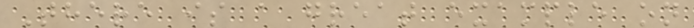There is a great example on
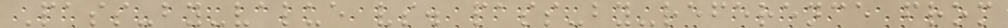Pass-by-value vs. pass-by-reference from
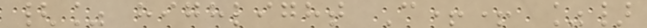{% highlight C++ %}
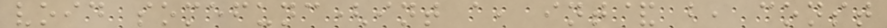void somefunc(int a, int& b, const
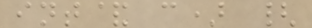int& c) {
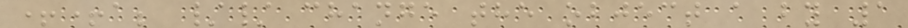++a; // change the object a by 1
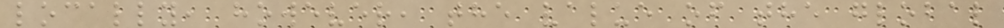locally, however, the value of the global
